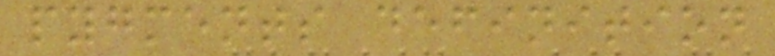pygments definition
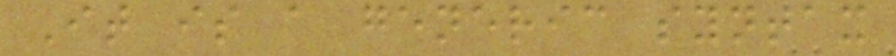It is a generic syntax
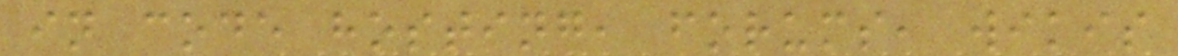in code hosting, forums, wikis
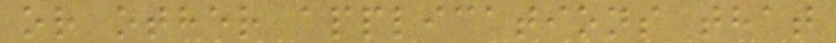or other applications that
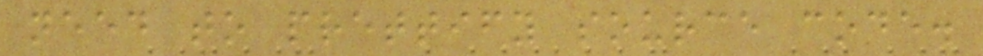need to prettify source code.
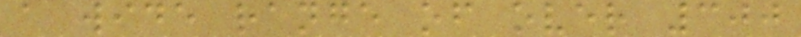a wide range of over 300
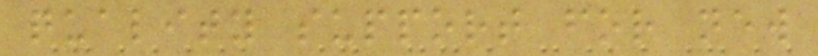quality support for new
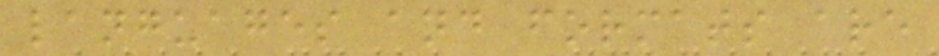languages and formats are
